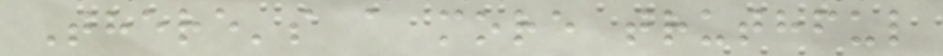There's a more truthful
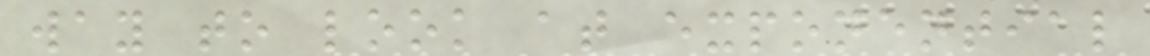way to look at exponential
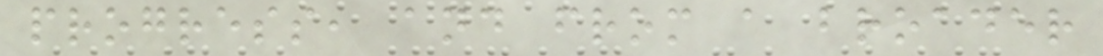progress, and from a broader
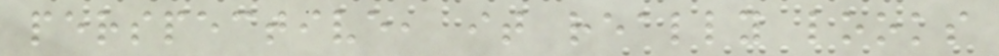perspective, it really looks
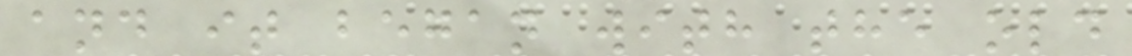and it began with the old
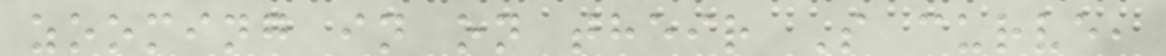zooming in on their S curve,
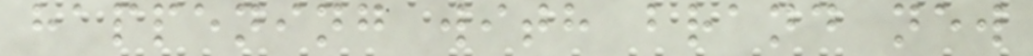happening with brand new
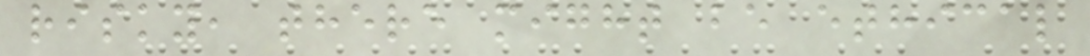risky, there might be ethical
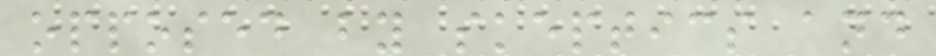opposed by skeptics and
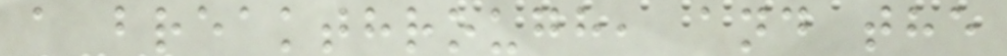a breakthrough, and the
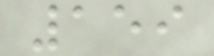159
